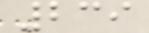239
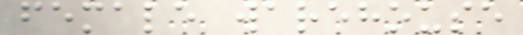female warehouse
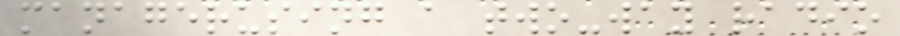managerusing a two-way radio
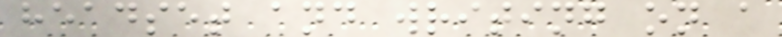headset and writing on a
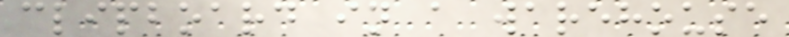clipboard in a warehouse
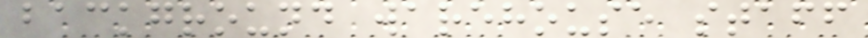background warehouse staff
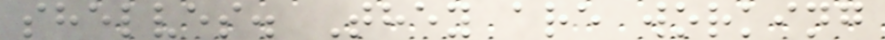shelves. They are working
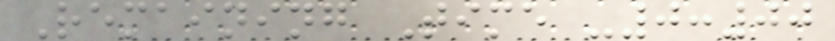Remaining Time -0:00
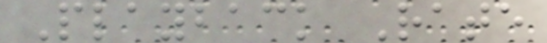Playback Rate
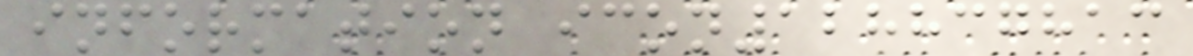information icon128837813
